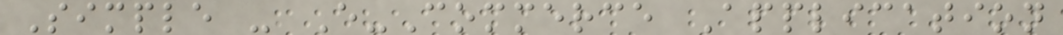Simple - E-Commerce Application
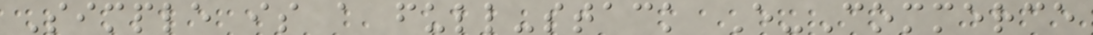Simple is a full-stack E-Commerce
